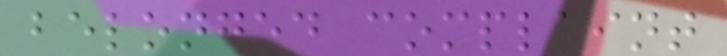belonged complaint
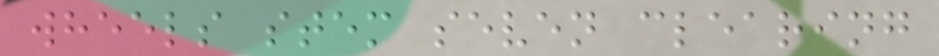wheels stem seven clearing
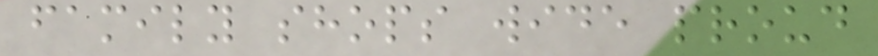family shops wide proud
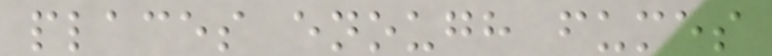places enough fumes
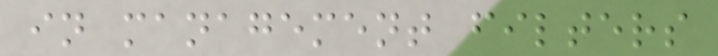in management filters
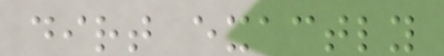dirt exactly
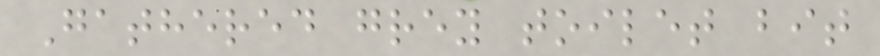Gathered grey toilet bit
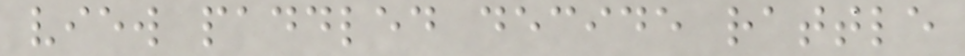view paddled decide rattle
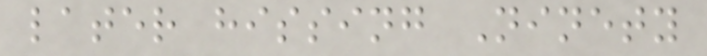later hissing Ninety
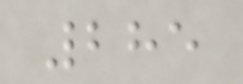285
